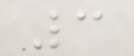3
